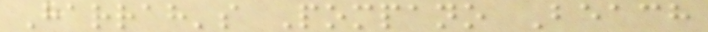Harrah's Pompano Beach
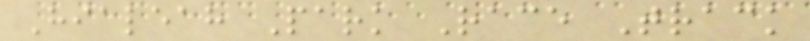Hialeah Park Race Track
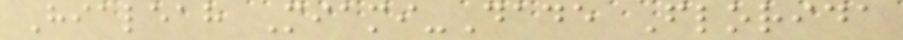Hialeah Miami-Dade Florida
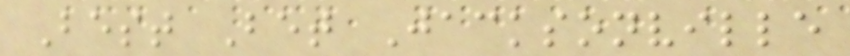Best Bet Jacksonville
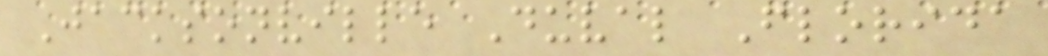Jacksonville Duval Florida
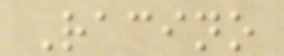Racino
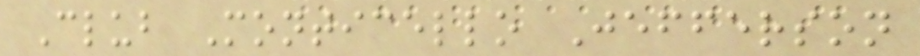Club Monticello Jefferson
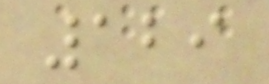129
